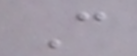C
